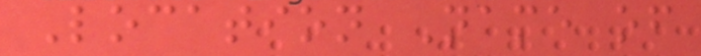Location Name of
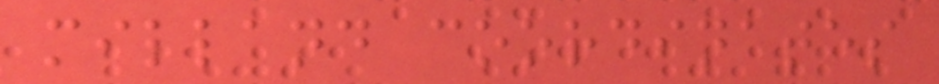milland coordinates
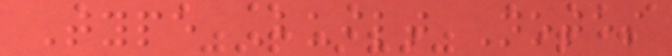Type Built Notes
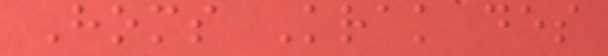Homs Krak des
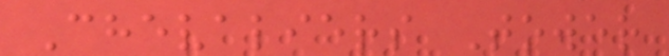Chevaliers Tower
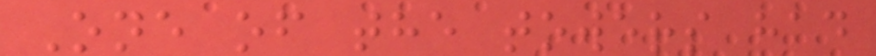One of the towers had
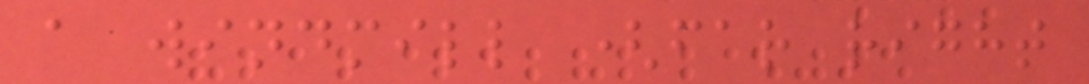a windmill (far right
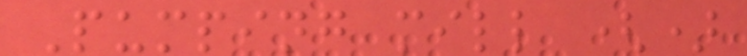Pumping mill ()
